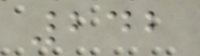242
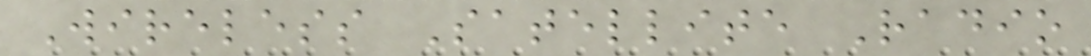Wireless Satellite Radio
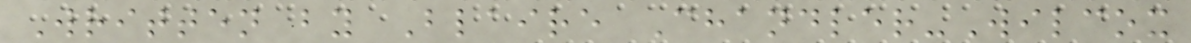Written by Blaire Chandler-Wilcox
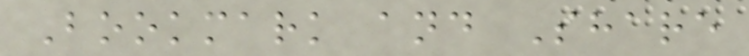Bookmark and Share
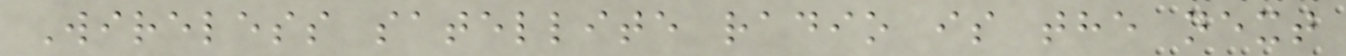Wireless satellite radio is the next
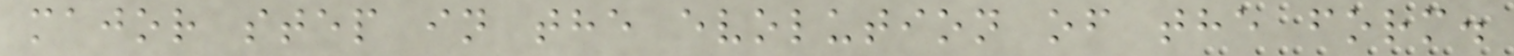major step in the evolution of the form.
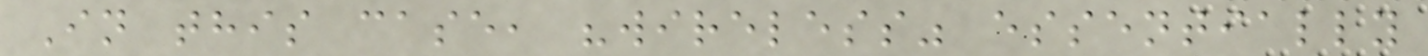In this case, "wireless" essentially
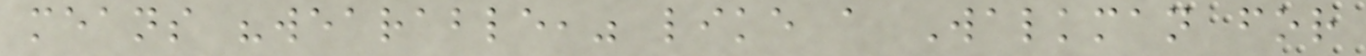means "wearable," like a Walkman for
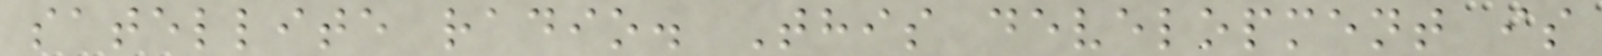satellite radio. This development is
